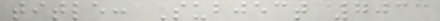title: Subject 7033
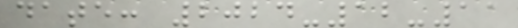date: 2024-12-11
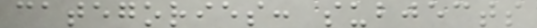categories: subjects
